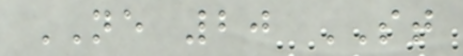NE 20 ST
